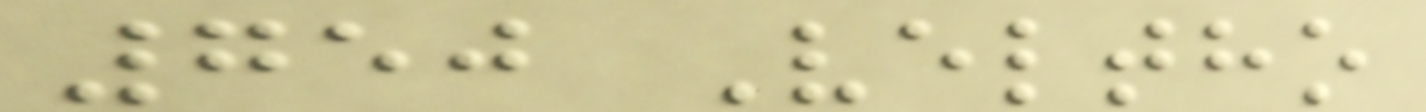750 Veltho
